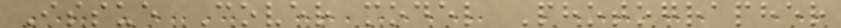Issue Cover model Photographer
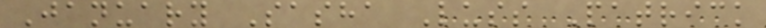January Sasha Luss Patrick
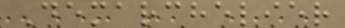Demarchelier
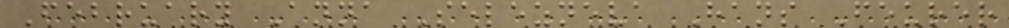February Anna Selezneva Hans Feurer
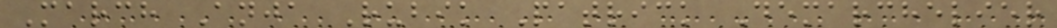March Anja Rubik Patrick Demarchelier
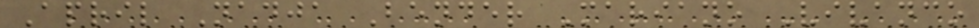April Nadja Bender Mariano Vivanco
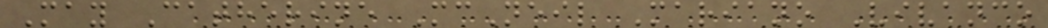May Catherine McNeil Mariano Vivanco
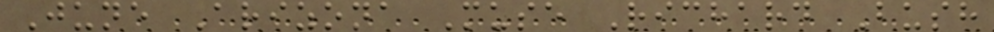June Arizona Muse Richard Bush
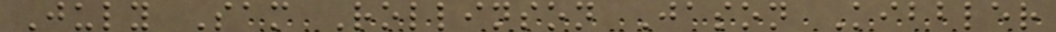July Sam Rollinson Jason Kibbler
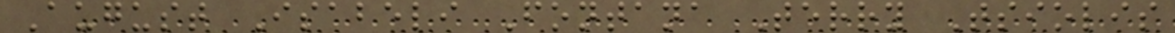August Isabeli Fontana Terry Tsiolis
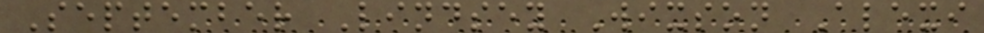September Lindsey Wixson Alexi
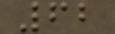62
